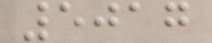5017
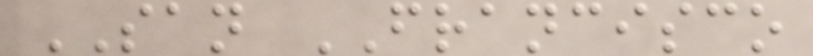SAN FRANCISCO
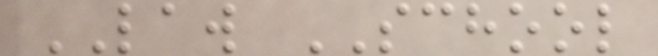LAW SCHOOL
